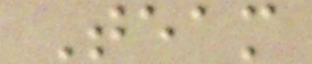Team
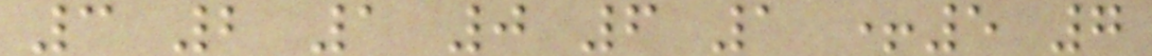3 2 1 0 6 1 +5 7
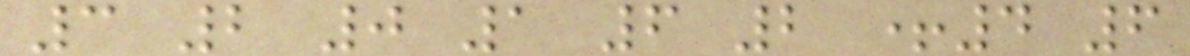3 2 0 1 6 2 +4 6
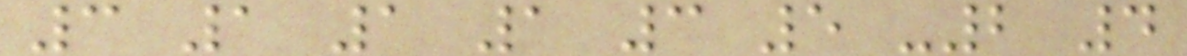3 1 1 1 3 5 -2 4
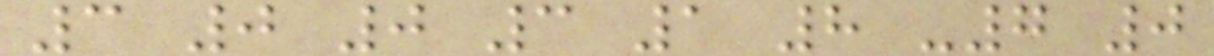3 0 0 3 1 8 -7 0
